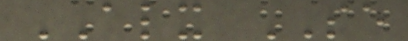ALX SE
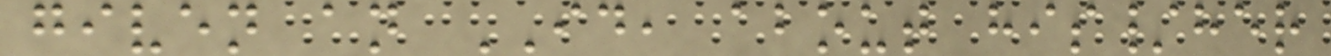given an ID, about his/her
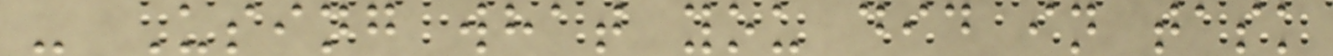- Using what you did in task
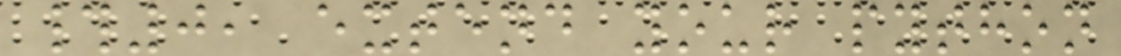#0, extend your python
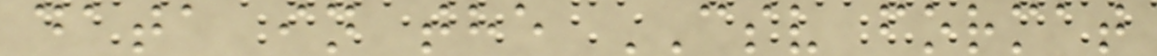data in the CSV format
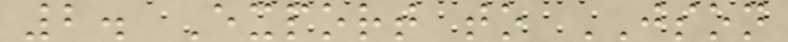2. Export to JSON
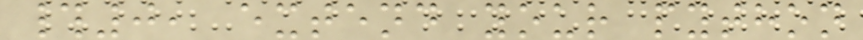#0, extend your python
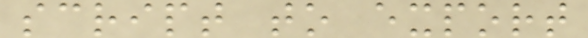script to export
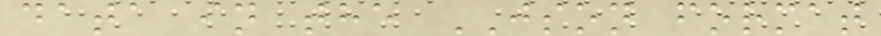data in the JSON format
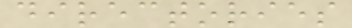directories
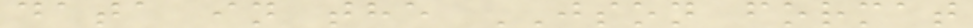data in the JSON format
